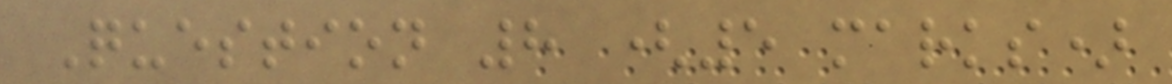Question 8 (5 marks)
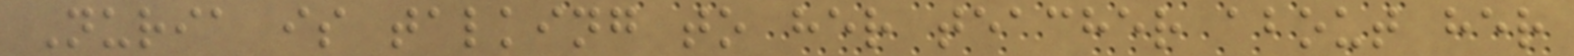Nuria is talking to her teacher about her
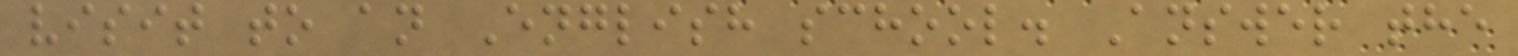visit to an English school. Answer the
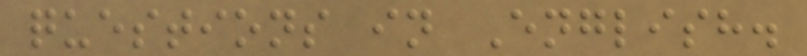questions in English.
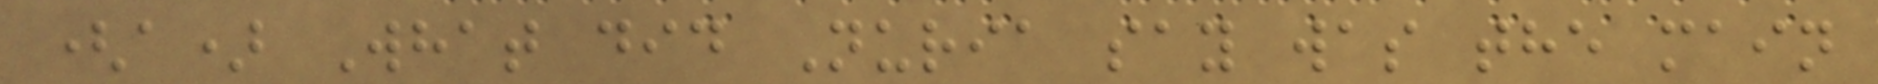(a) What did Nuria say was the main
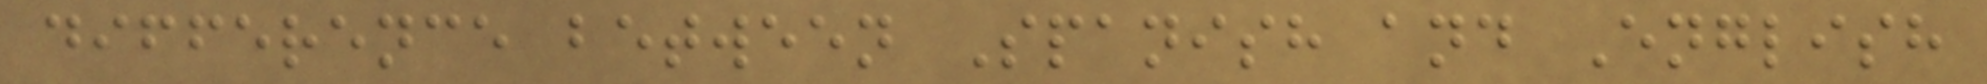difference between Spanish and English
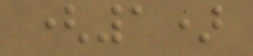(1)
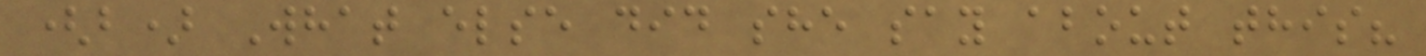(b) What else did she say about this?
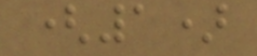(1)
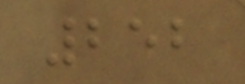252
